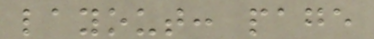layout: page
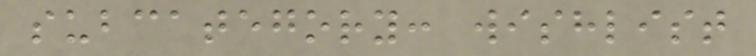subcategory: wishlist
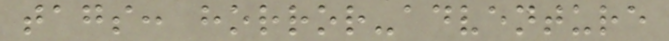tags: horror-adventure
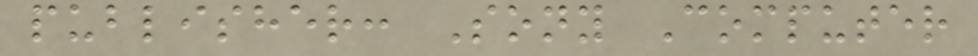publisher: Sony Computer
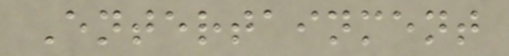Entertainment
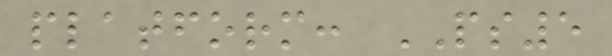platform: PS5
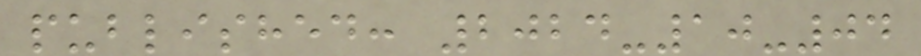published: 2024-10-04
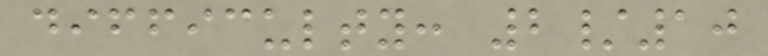difficulty: 2/10
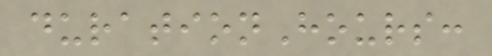durationHours:
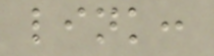link:
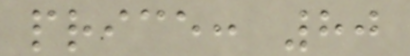price: 80
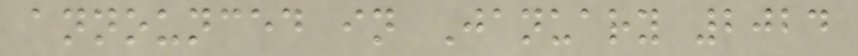announced in January 2024
